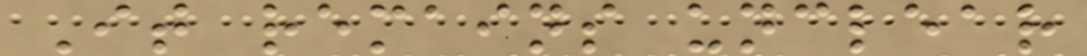It remains unclear
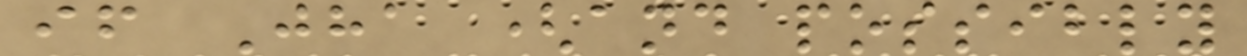if Jha (and possibly
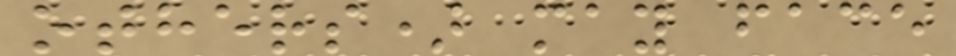others) may face
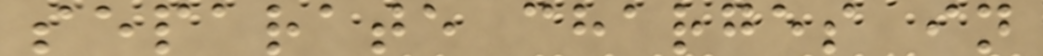separate charges in
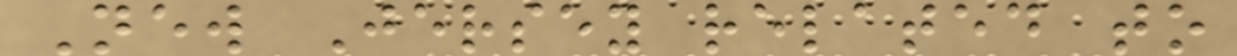New Jersey related to
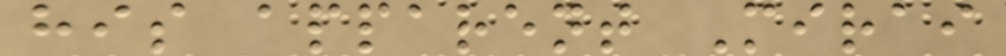his apparent Mirai
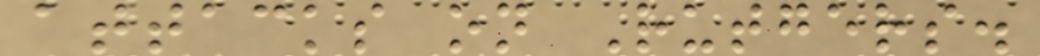attacks on Rutgers.
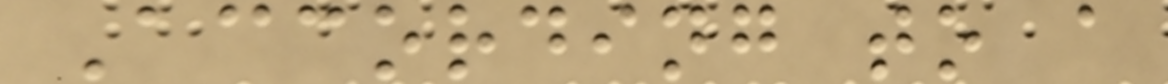According to a
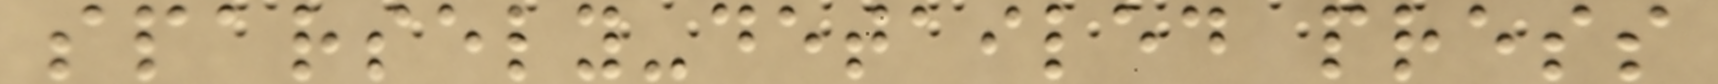sparsely-detailed press
